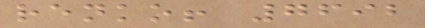renko! 7692
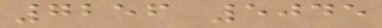7256 5045
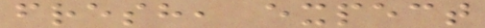fresh, expect
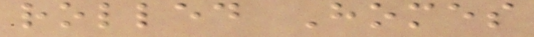rolled Homes
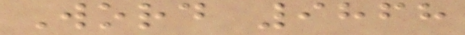Word 9868
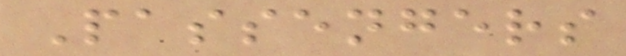Passengers
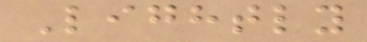Lightly
